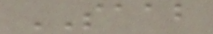SAAB
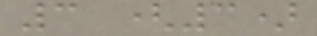3 (3)
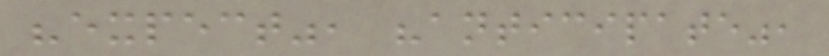"expect", "anticipate",
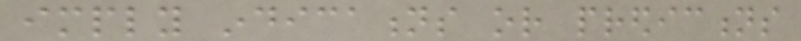imply indications or predictions
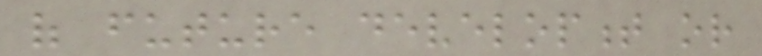of future development or
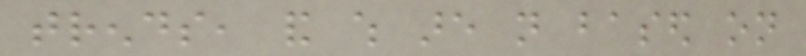trends, and which are not based on
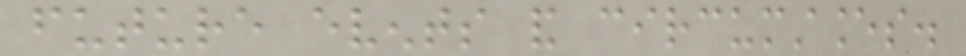future events and circumstances.
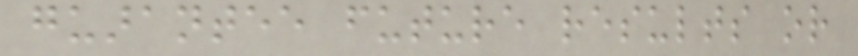guarantee future results or
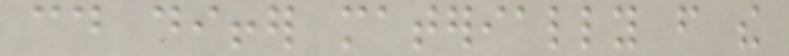could differ materially from the
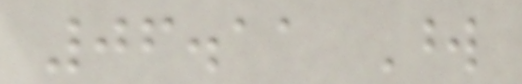06.11 Word
